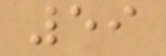59
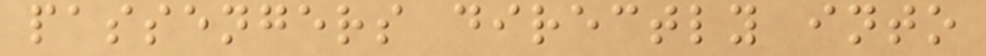passengers directly into
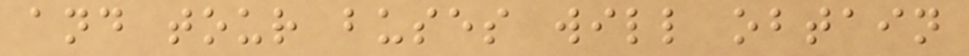and tour buses will obtain
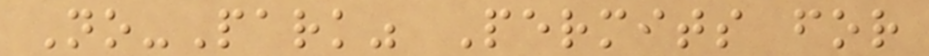No-Park" Permits for
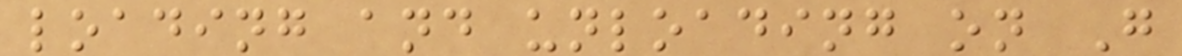loading and unloading on G
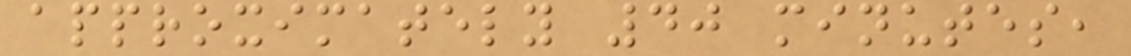approximately 40 minutes,
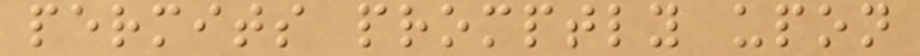permits promptly upon
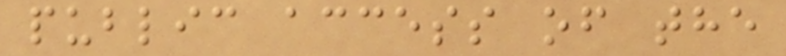public access of the
